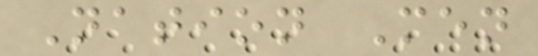Nation Men
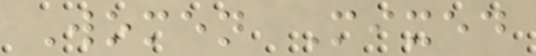Women Mixed
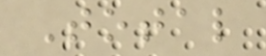Total
